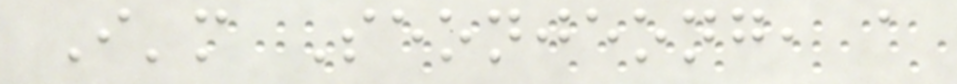I'm Seonjeong, a
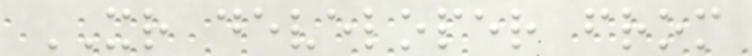XR developer from
